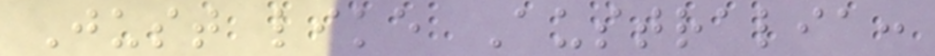Just like Australia:
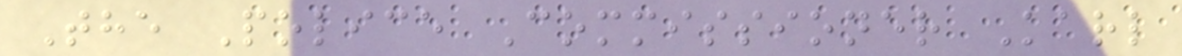The Police Commissioner Karl
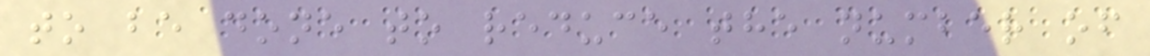to be done to reduce the number of
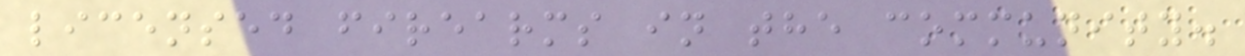licensed firearms in the community.
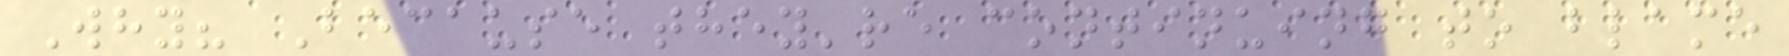Why? Because they're continuing to blame
